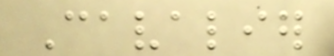Cavalier
